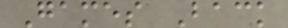Games Back
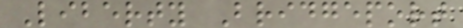Liberty Bridgeport
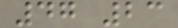47 23
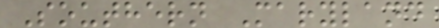Southern Maryland
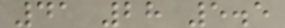41 28 5.5
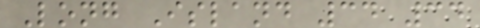Long Island 34 34
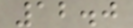12.0
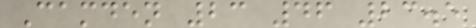Camden 23 46 23.5
